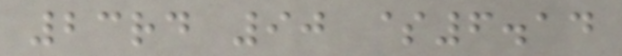23rd 90 $6.14
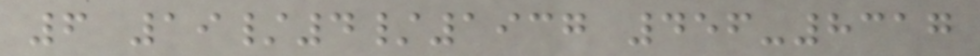6 19/4/1937 456-8317
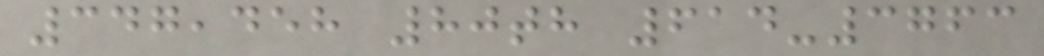347,458 80th 614-3763
